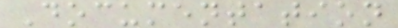Documentation
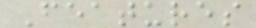Features
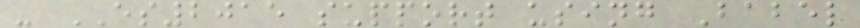- ES2015 support using Babel
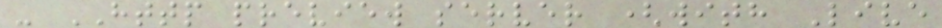- HTTP preview server (with Live
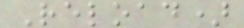Reload)
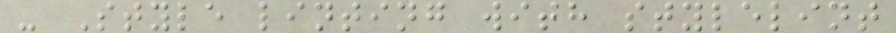- Style linting with stylelint
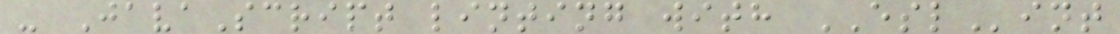- JavaScript linting with ESLint
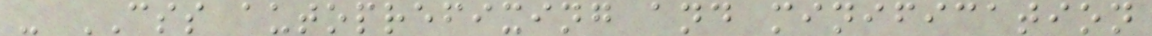- CSS autoprefixing and minification
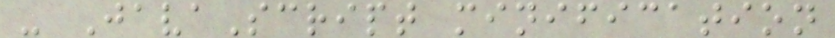- JavaScript minification
